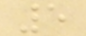5
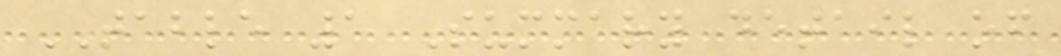TABLE 1 Summary detail of
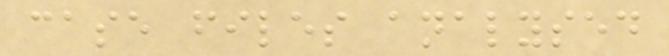case files analysed
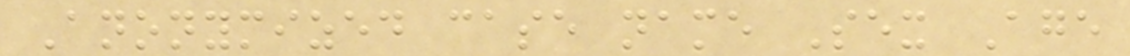Anonymized case name Sex Age
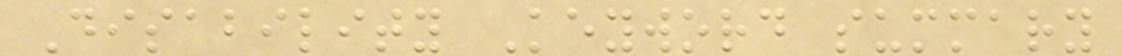Disability Keyword summary
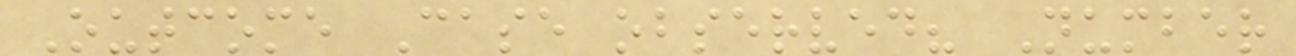Outcome Case observed? Number
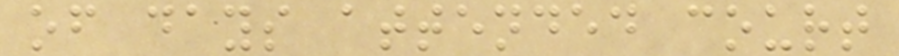of days attended court
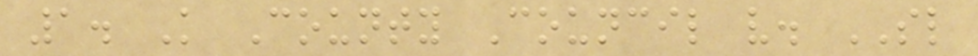1. K County Council v. SL
